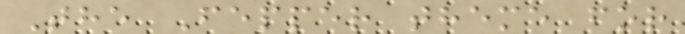The Fepper theme for
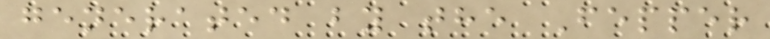generated by the Fepper
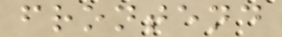frontend
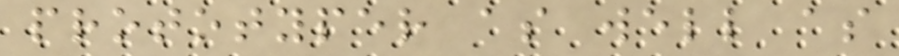prototyper as well as
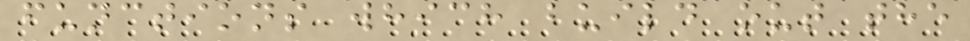functions which build out the
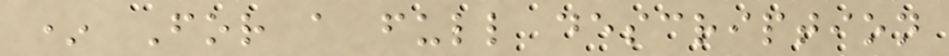* For a full description
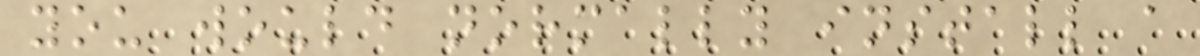you would normally install a
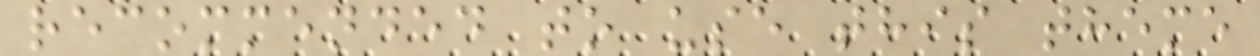recommended to use this theme
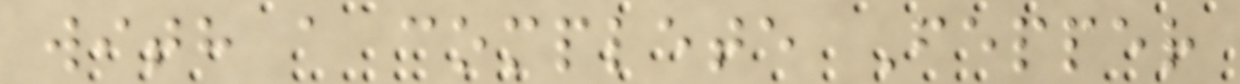with a complete Fepper
